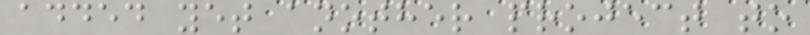added yet another project to
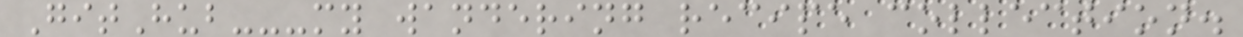GitHub---my wandering recipe collection.
